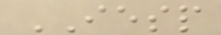IESP
